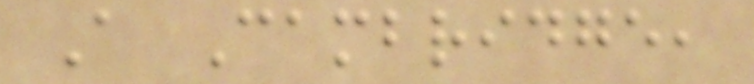A Cambridge,
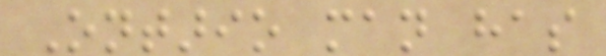Ontario man has
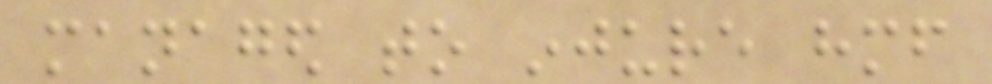managed to injure himself
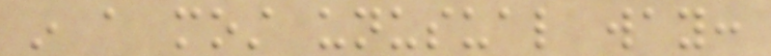in a most unusual way:
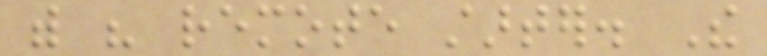with his remote starter. The
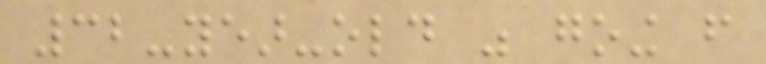32-year-old was going from
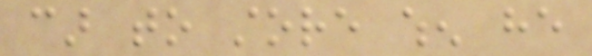car to store when he
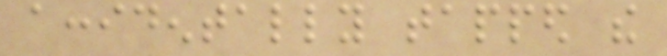accidentally tapped the
